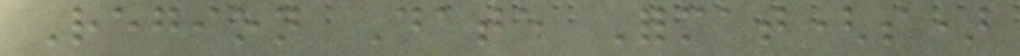Region Date Format(s)
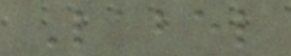Label
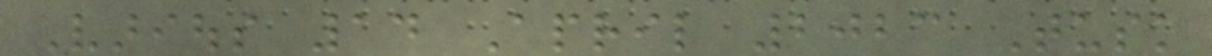Various 14 April 2023 Tusk
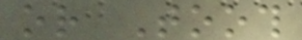or Tooth
